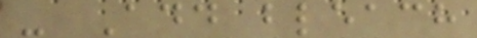- Add bleach
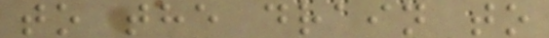to the drain to
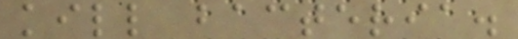kill bacteria.
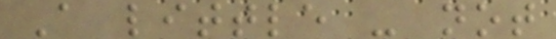A little - not
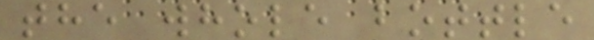the whole bottle
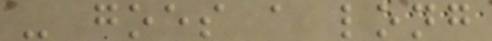- goes a long
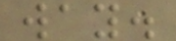way.
